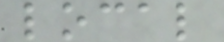local
